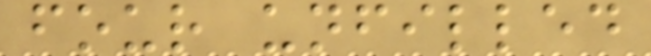four unfilled
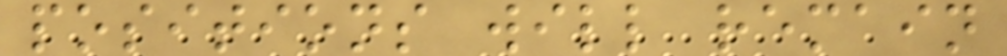positions will remain
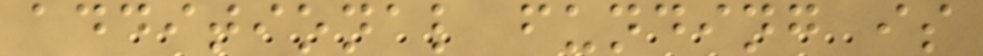additional funding is
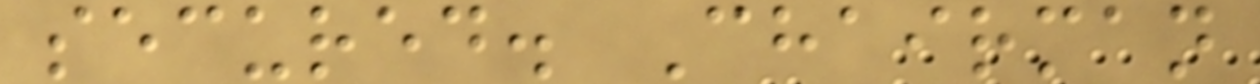secured. Chairman
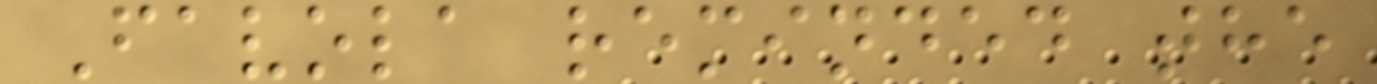Favola reminded the
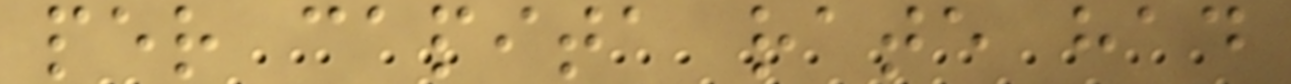per capita rate had
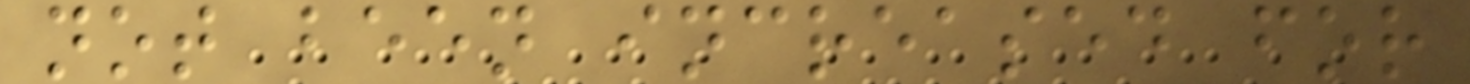not been increased for
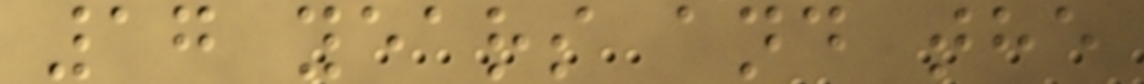17 years and the
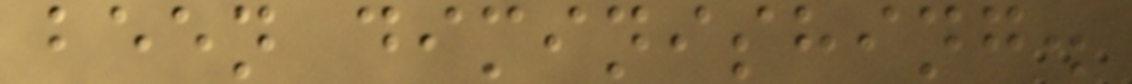been diminishing.
